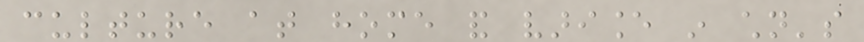culture at home and variance in children's
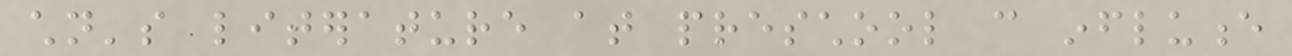children's literature at preschool can influence
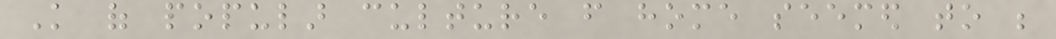Knowledge of popular culture from home seemed to be
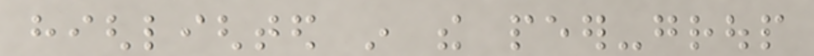highlighted in the peer-group
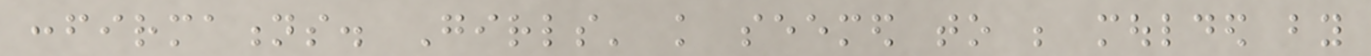confirmations. Girls' knowledge seemed to be moulded by
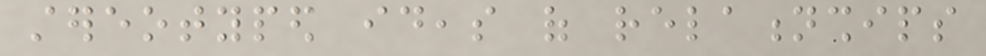stereotyped ideas of relationships
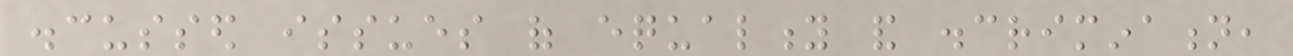discussed issues of equality and discrimination,
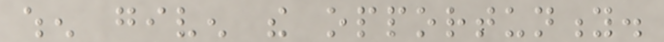when given the opportunity.
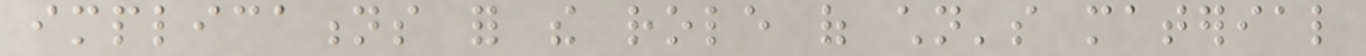implications for the role of children's material
